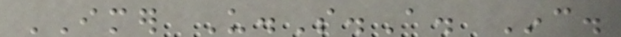IMER U.S.A. Inc.
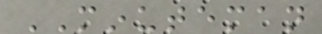MINUTEMAN
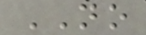NO
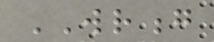WRONG
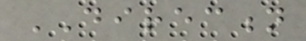DIRECTION
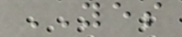YES
